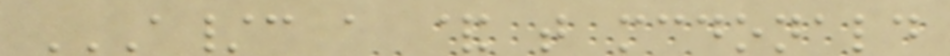A/C A & T MCDONALD
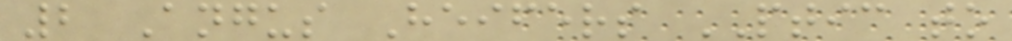2 Angus Heifers PTIC to
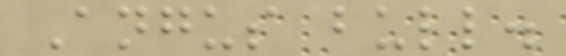Angus bull.
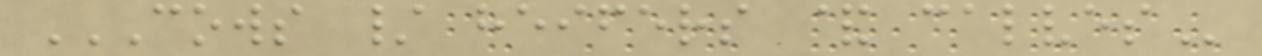COWS / HEIFERS & CALVES
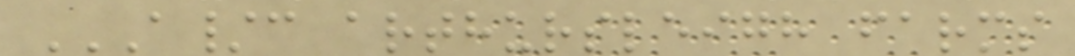A/C ARTHURSLEIGH FARMS
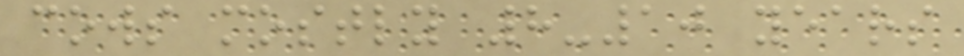cows mostly 8-10 years
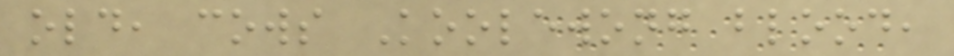old, cows Koolewong blood,
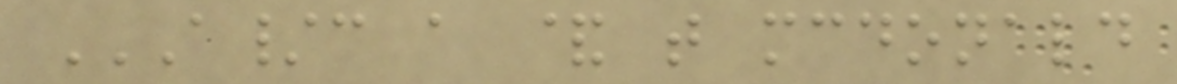A/C A & T MCDONALD
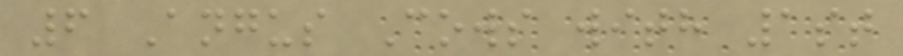6 Angus Cows with 1st
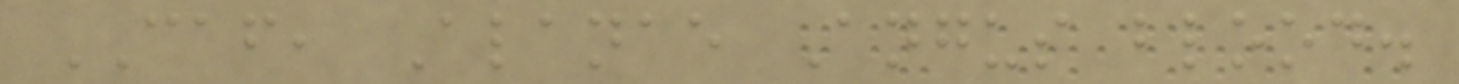CAF, Alanae Angus blood.
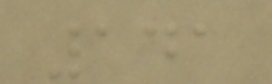141
